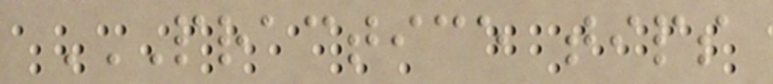PRACTICE TIPS
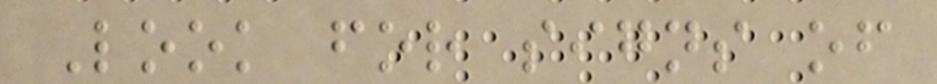Look for signs of
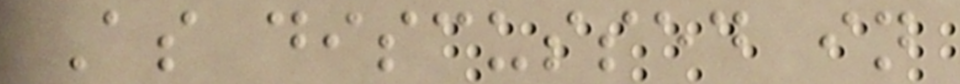As discussed in
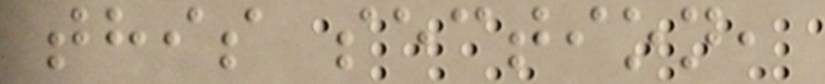this section,
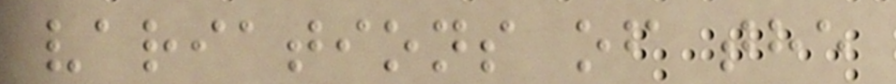variations of the
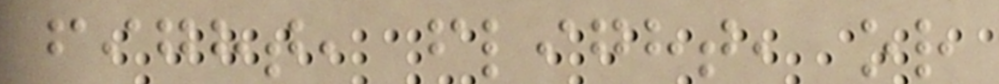fight, flight, or
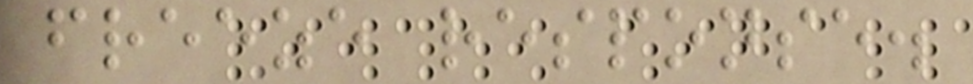freeze response.
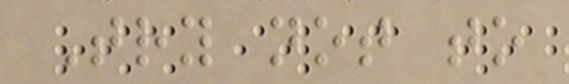Try not to
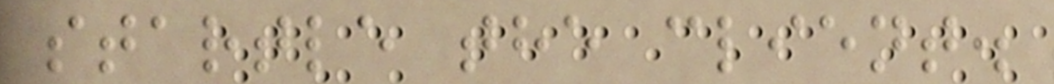startle the client.
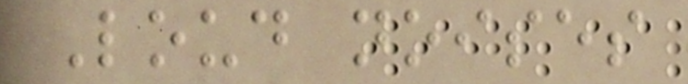Loud noises
